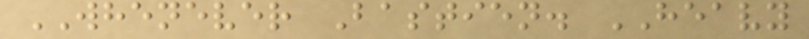WHENEVER Bastien. HEAVY
